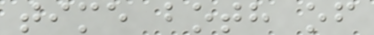time both of
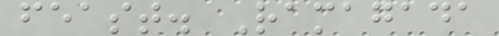feast. Ramagada
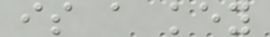is a key
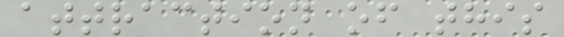attraction of this
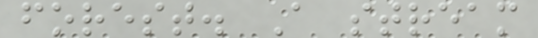forest. A stream
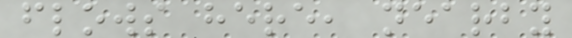flows here, nearby
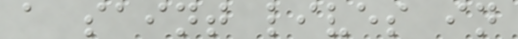a saint lives in
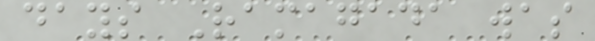days Ramagada was
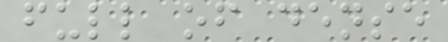full of dense
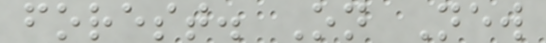forest. On New
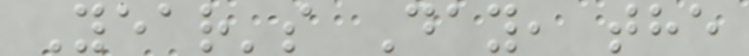Year's Day, the
